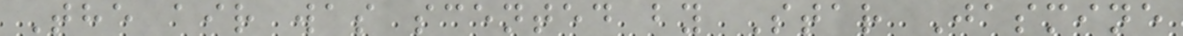The air was scented by Star Jasmine
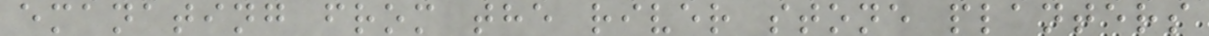emanating from the river stone planters
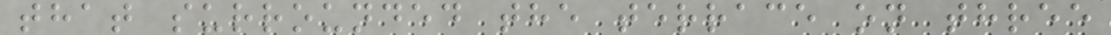that surrounded the terrace on three
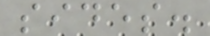sides.
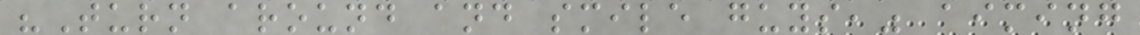"Turn around and smile guys," aiming
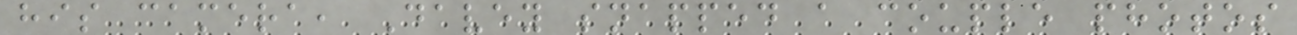his camera, Davey snapped a couple photos
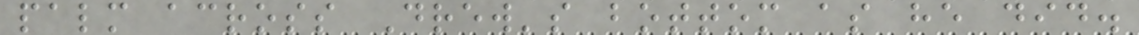palm across Drew's bottom as he did.
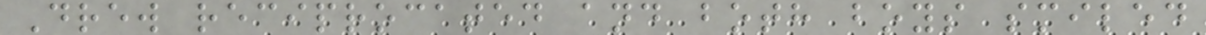Drew reciprocated and both boys smiled
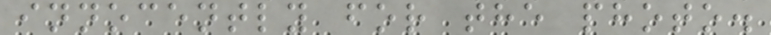innocently for the photo.
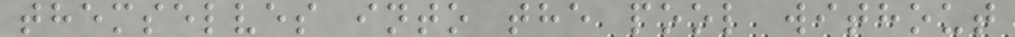themselves into the pool without
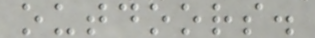outdoors.
